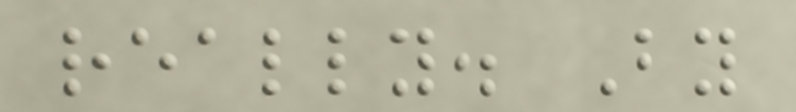really. By
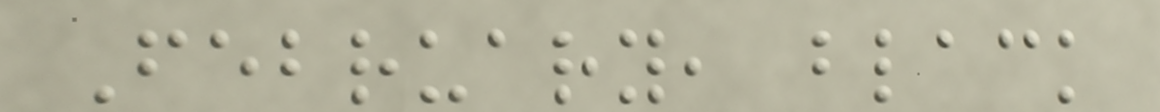February, black
